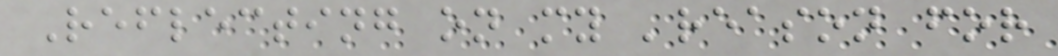Reflecting on my 'reason for
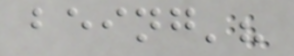being'?
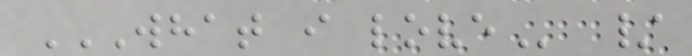WHAT I LOVE /
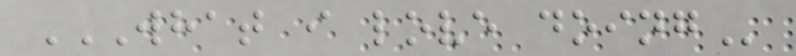WHAT I LOVE DOING
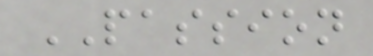PASSION
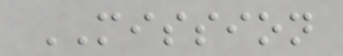MISSION
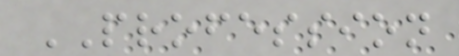PROFESSION
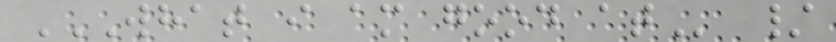WHAT I AM GOOD AT /
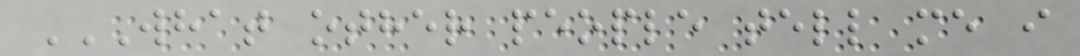WHAT OTHER PEOPLE TELL ME I
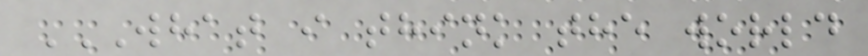WHAT I THINK THE WORLD
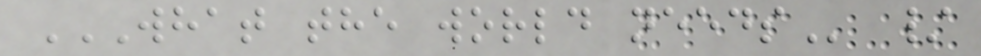WHAT THE WORLD NEEDS /
